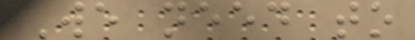We need to
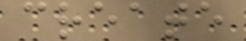create
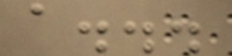a...
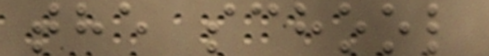the school
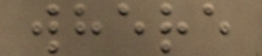where
